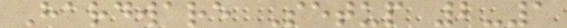Hardware Setup 2-1
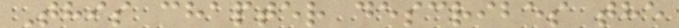This chapter describes the
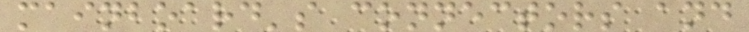mainboard's connectors and
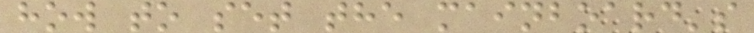how to set the mainboard's
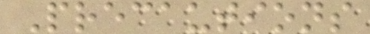Precautions
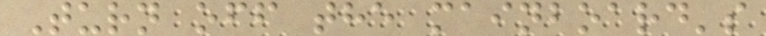Turn off the mainboard's
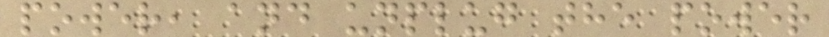power, and unplug the power
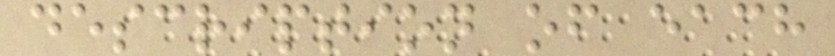description of each
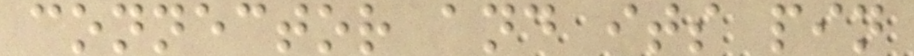connector and its pin
